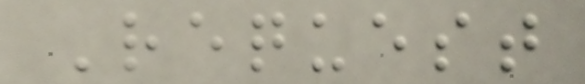Request
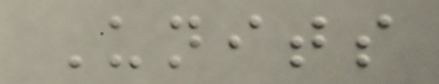Units
